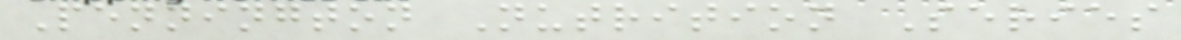Pennington Nutrition Series
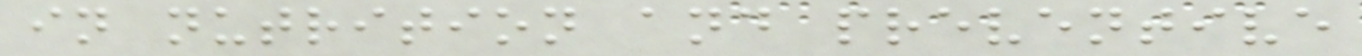in nutrition and preventive
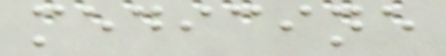medicine
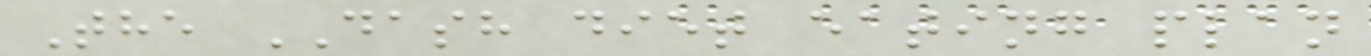The DASH diet eating plan
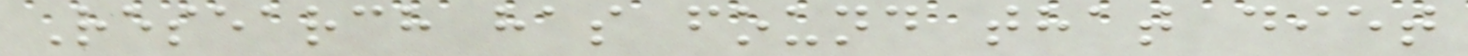Research has found that diet
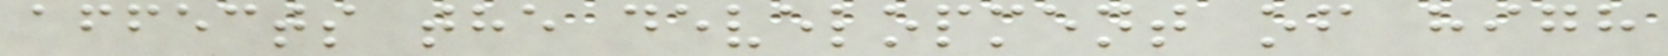affects the development of high
